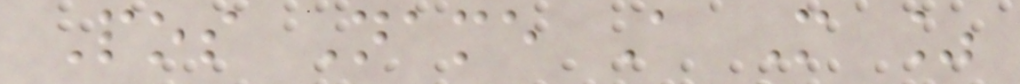Pos Name A M %
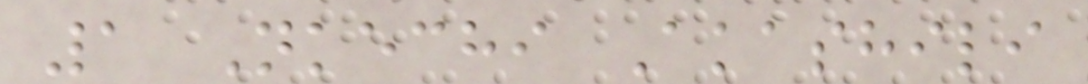1 Nkechi Akashili
